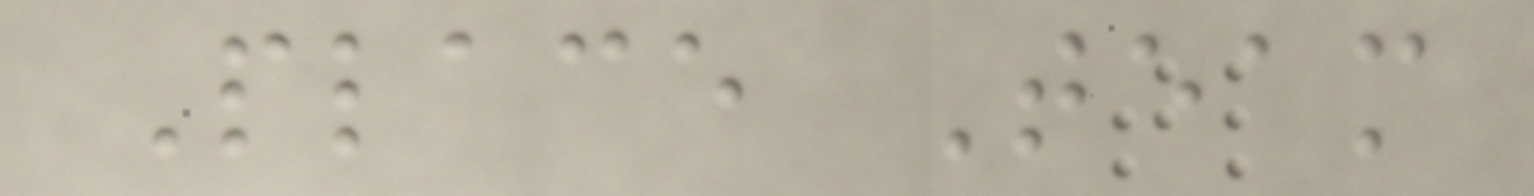Place Team
